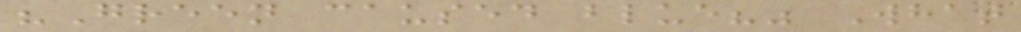"Green caused blue?" What
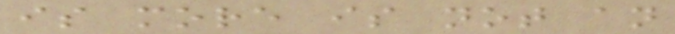is more is not an
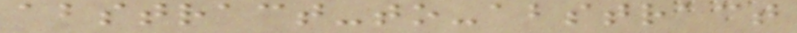abstract-to-abstract
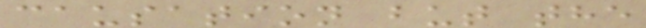causation but the
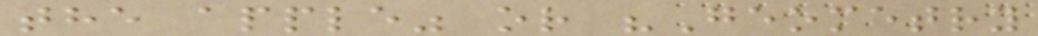the apple" or "Geometry
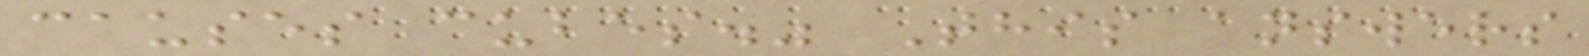causes cubes." This answers
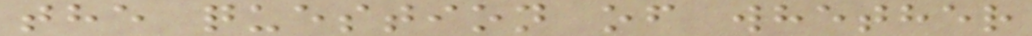the question of whether
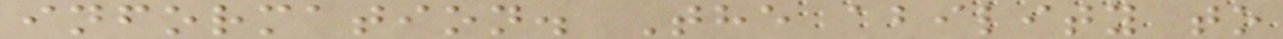information. The ability to
